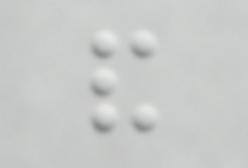and
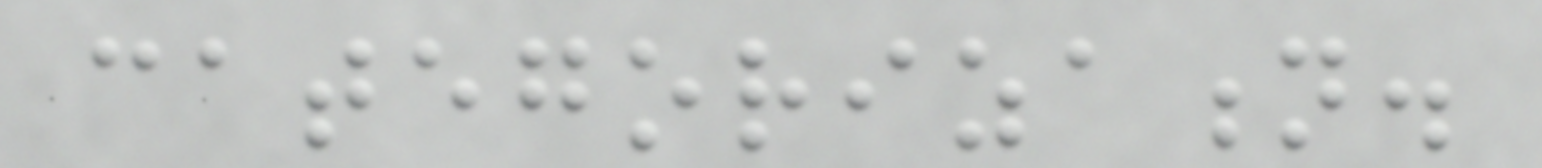categorization.
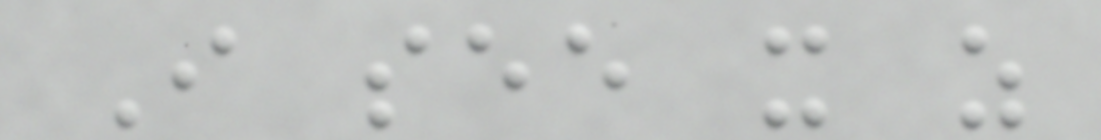I see it as
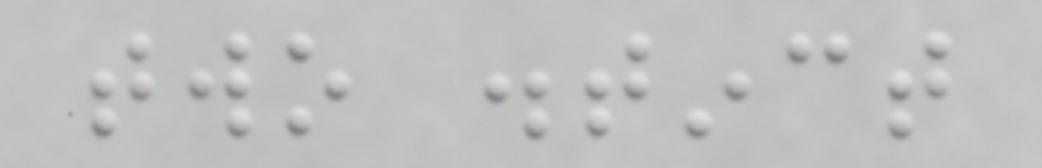two distinct
